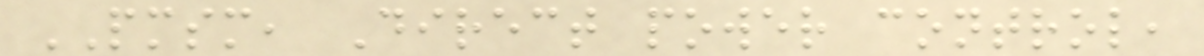PMSM, Direct power control,
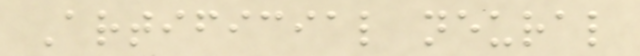Artificial neural
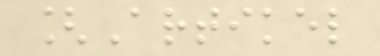[Artikel
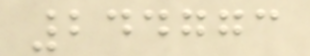244773
